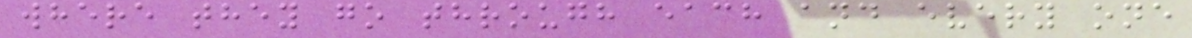where they go through each and every one
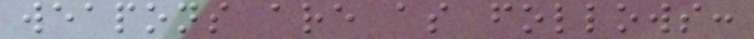weapons are as follows:
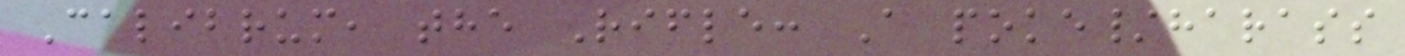Calibrum, the Rifle: A poke/harass
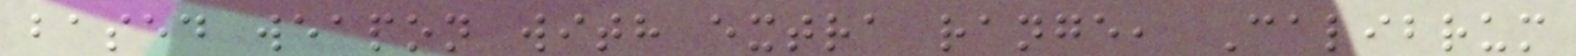based weapon with extra range, Calibrum
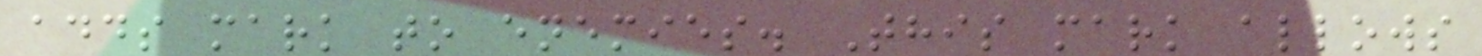adds mark to enemies. This mark allows
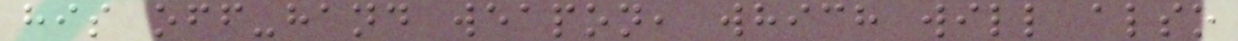his off-hand weapon, which will also
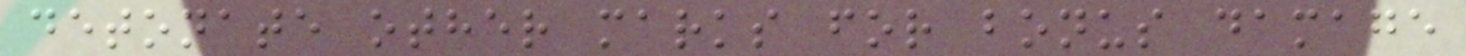detonate other marks for bonus damage
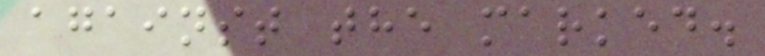against the marked.
